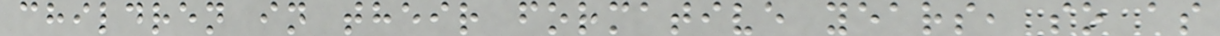children in their formative years, so as
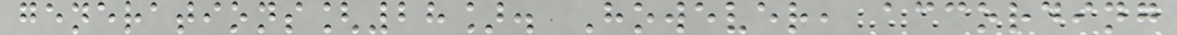generations[28]. However, according
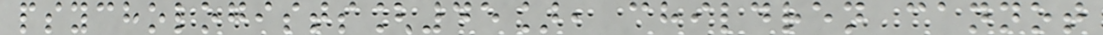psychologists[45], children cannot
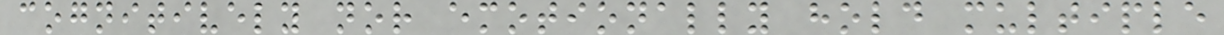cognitively nor emotionally hold multiple
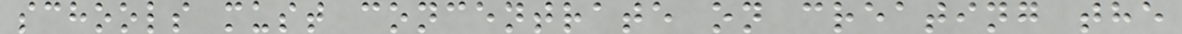schools must concentrate on creating the
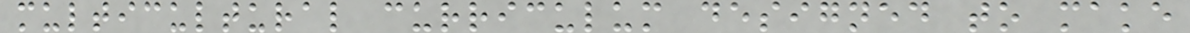multicultural curriculum designed to make
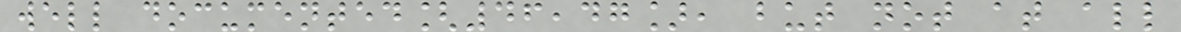well documented[46,47], but not at all
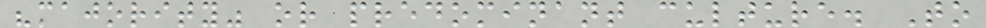"majority" or predominant culture. To
